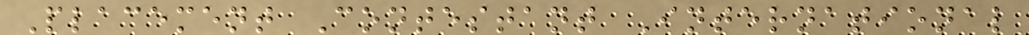Placement Contestant International
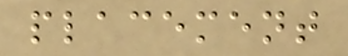placement
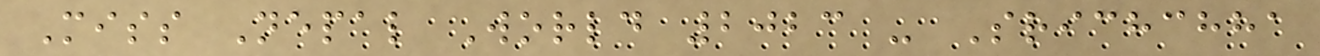Miss Nepal World 2023 - Srichchha
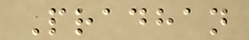Pradhan
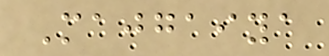Majgaiya
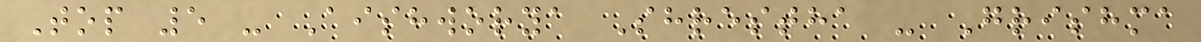Top 5 - Aishworya Shrestha - Grishma
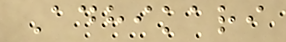Adhikari
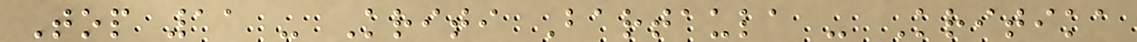Top 11 - Kriti Bartaula - Kritika
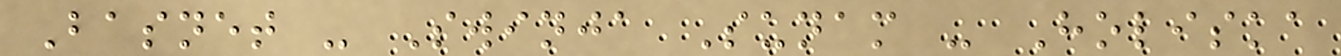Basnet - Swinja Sunam - Holiska
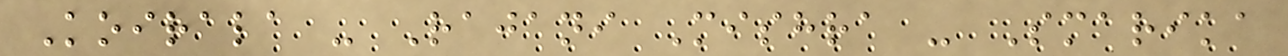Koirala - Rajani Mishra - Smarika
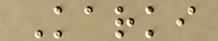Karki
